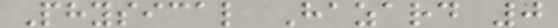Physical Hazard 0
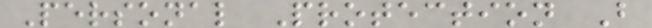Personal Protection B
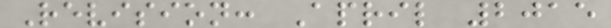Revision: April 2015
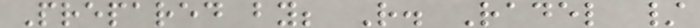Prepared by; R. Radel /
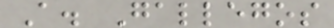A. Gallegos
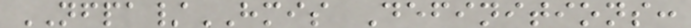NFPA/HMIS Definitions:
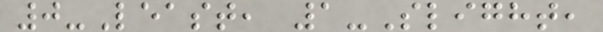0-Least, 1-Slight,
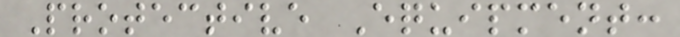Protective Equipment:
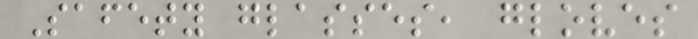Safety glasses, gloves
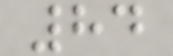84
